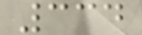334
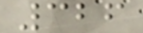326
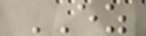EZ
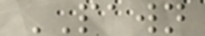PAWN
